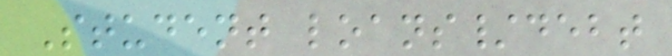Student loans/debt
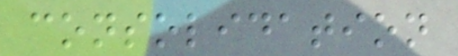consolidation
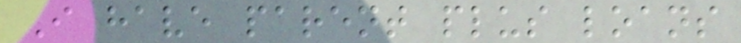I have parent plus loans
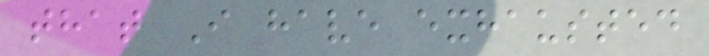that I have exhausted
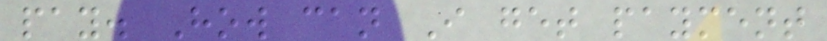pay. How can I get payment
